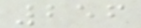256
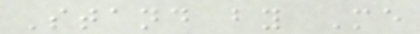Stand by Me
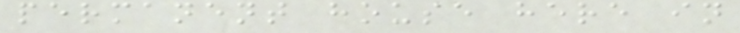permanent house here in
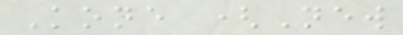Kone (New
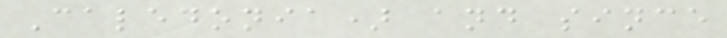Caledonia) and since
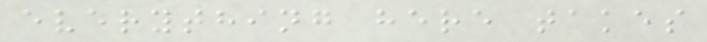everything here takes
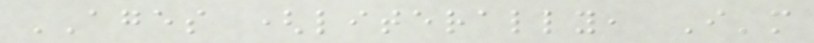AGES (literally, I'm
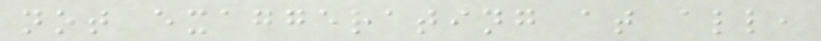not exaggerating at all,
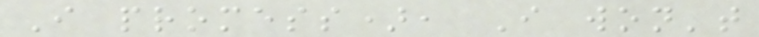I promess), I won't
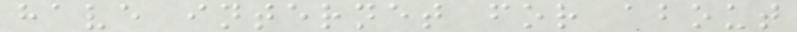have internet for about
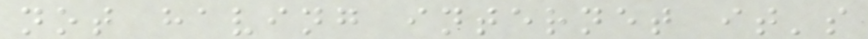not having internet it's
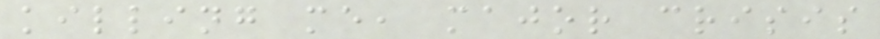killing me, major crisis
